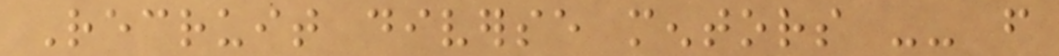Recruit diverse mentors -- from
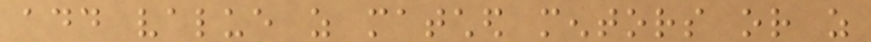add value as matched mentors or as
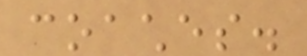coaches.
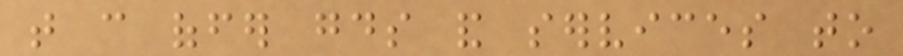that can offer goods and services to
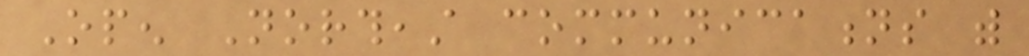Open Northeast communications with
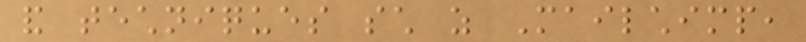and techniques such as Mailchimp,
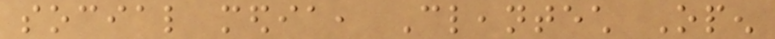social media, Cleantech Open
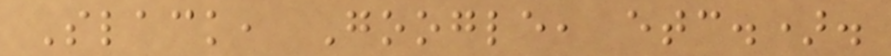Slack, Google, etc.).
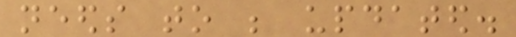needs to be updated.
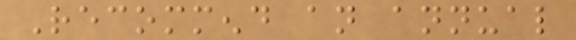Recommend an annual
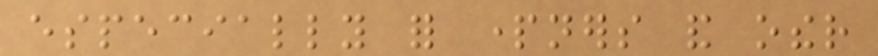especially for partners and other
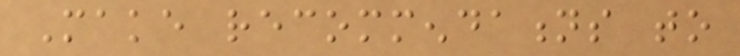Make recommendations to
